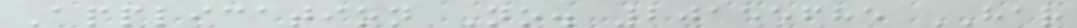Application No. 20155685 HAR
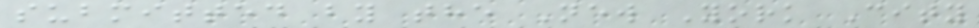submitted by the New York City
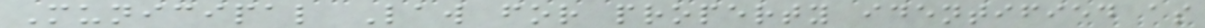Municipal Law for property identified as
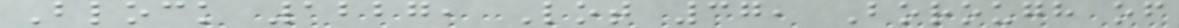Block 1227, Lot 37, Borough of
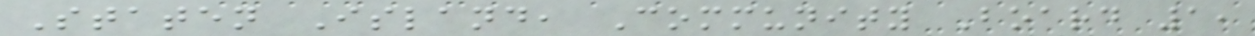Staten Island, Community Board 1,
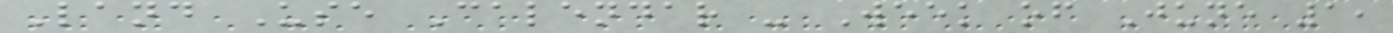Land Use Calendar - Week of June 1,
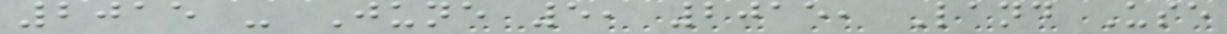2015 - June 5, 2015, Land Use
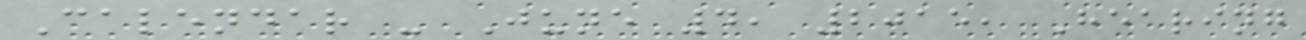Calendar - June 4, 2015, Hearing
